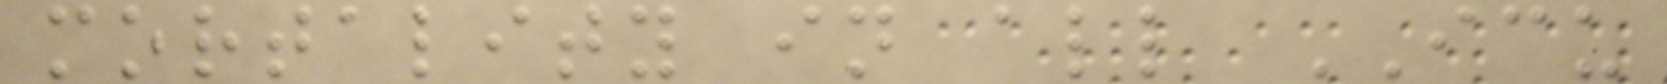mortality in all ICU
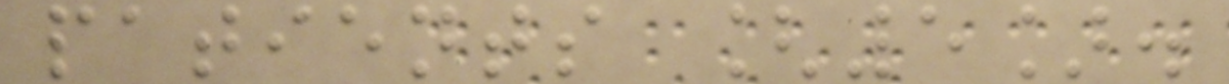patients [5].
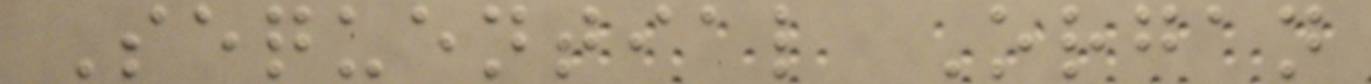Sequential Organ
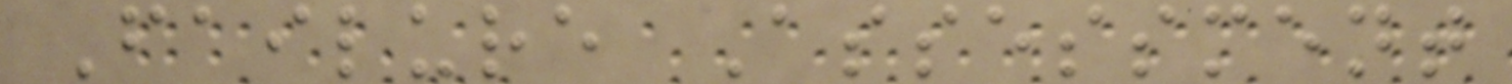Failure Assessment
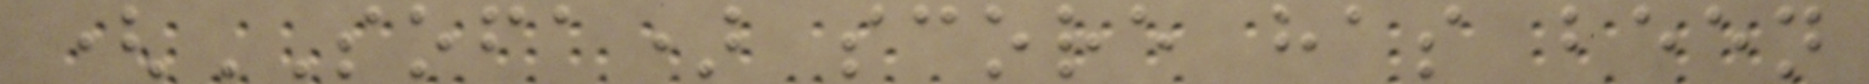(SOFA) score has been
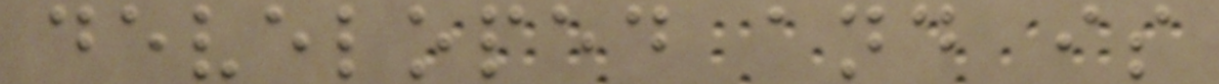developed and is
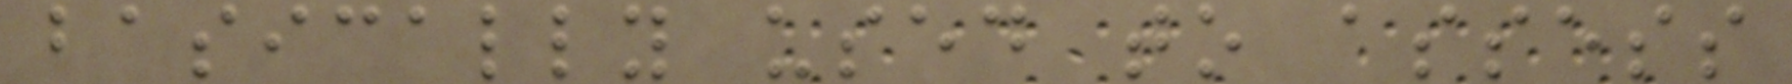basically used to assess
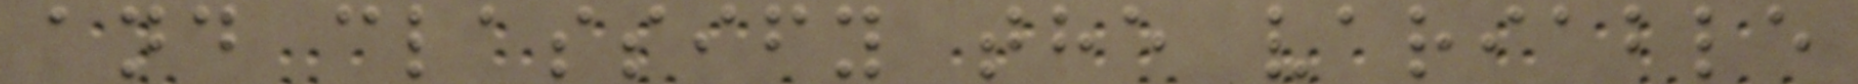and classify the variable
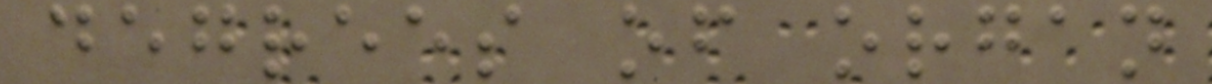degrees of organ
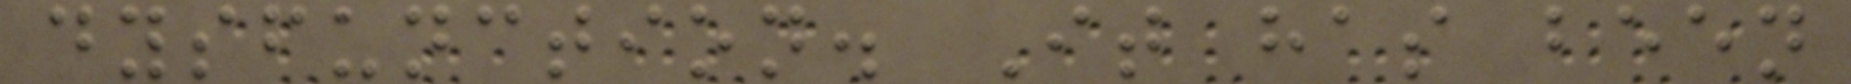dysfunction. It has been
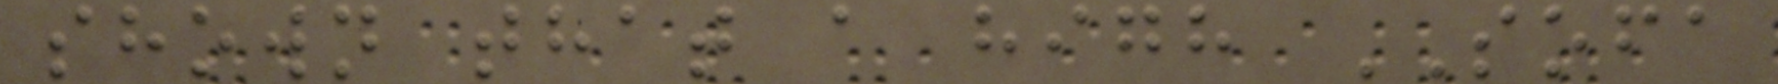shown that a high SOFA
